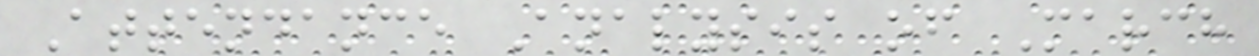Attendance Analysis of March
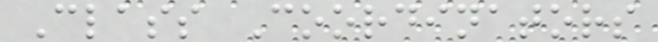Class Coordinators
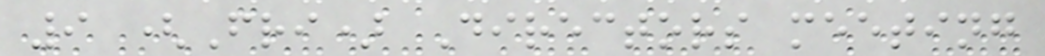9 (Fri) Directors meeting
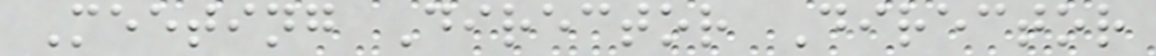Meeting Director Director
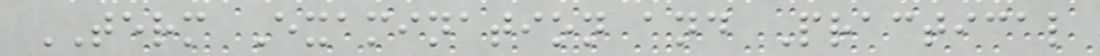TERM Examination and Practical
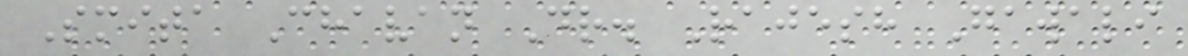Smita Chavan Dr. Rajesh Gawali
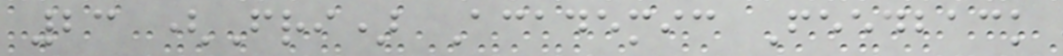23 (Fri) Academic Feedback
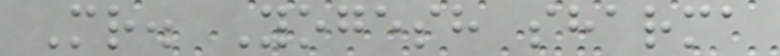Mr. Yogesh sharma
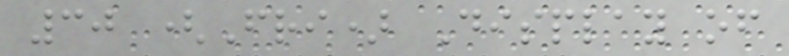30 (Fri) Display of
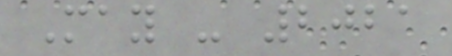May - 2021
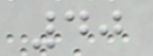40
